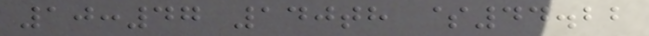10:47 140th $44.22
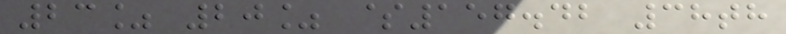23% 20% $157.42 38th
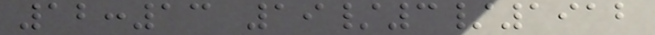12:13 19/3/1912
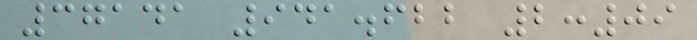37141 941.622 2:09
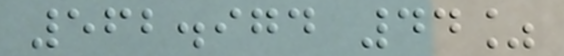562.974 44%
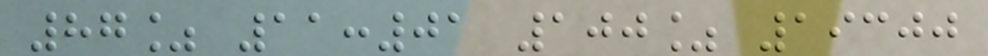87% 11:01 100% 19300
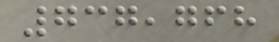737,768
